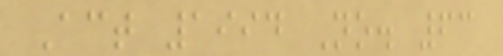Act 1994 No. 63
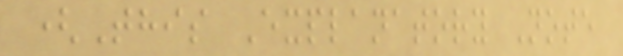(This Explanatory Note
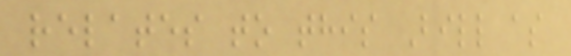relates to this Bill as
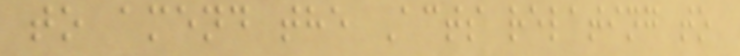to amend the Acts relating to
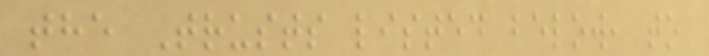the Trusts listed below, to
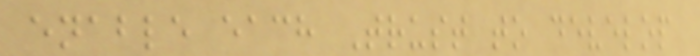enable each Trust to develop
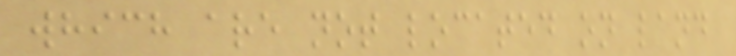which are not located on land
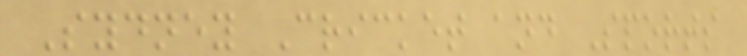Sydney Cricket and Sports
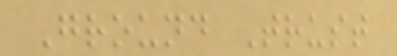Ground Trust
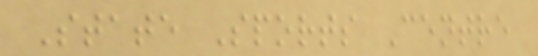State Sports Centre
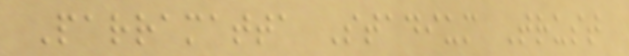Parramatta Stadium Trust
